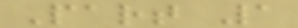Part 1
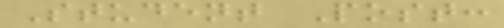Student Post:
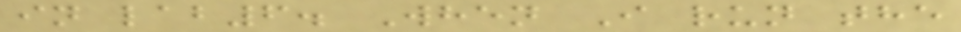in lab6. When I run the
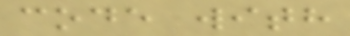code with
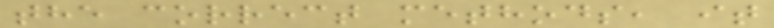the correct methods, it
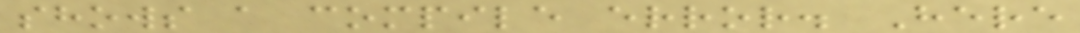shows a compile error. Here
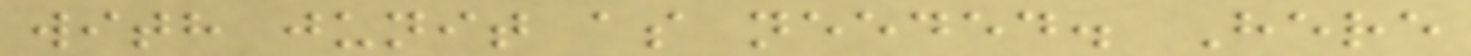with junit as needed. Here
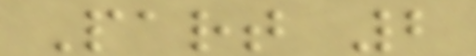Part 2
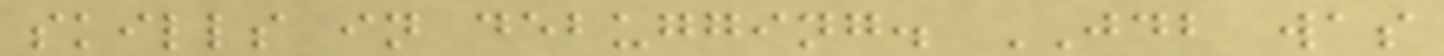skills in debugging. JDB was
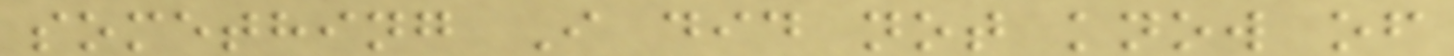something I did not know of
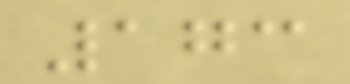173
